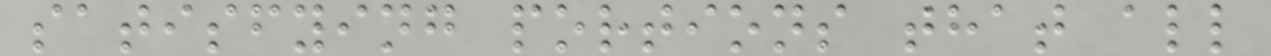satisfying portions that all
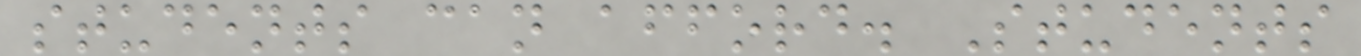students can afford. Students
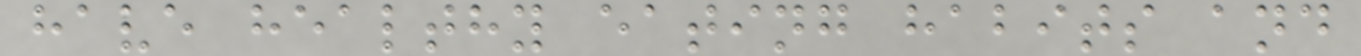have healthy eating habits and
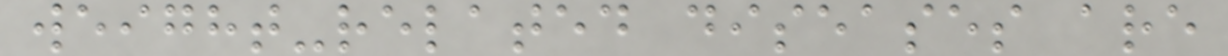weight-related diseases are
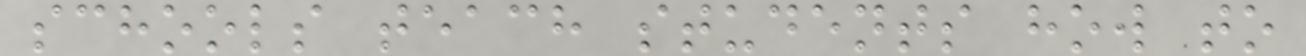schools teach students how to
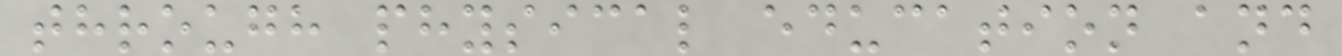through physical education and
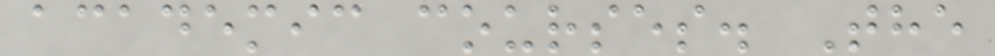academic courses. The
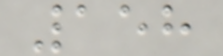158
